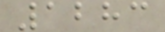1283
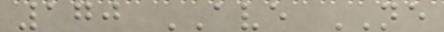170 AVE NE
